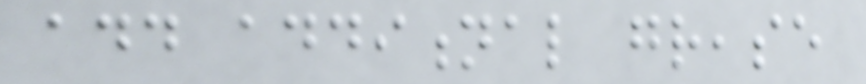add additional grease
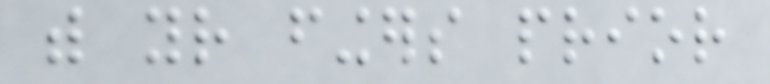with your fingers prior
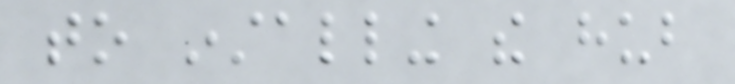to installing the hub
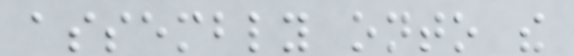assembly onto the
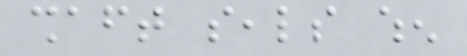shaft seals when
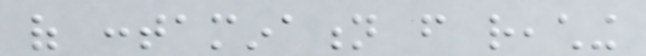of contamination from reaching
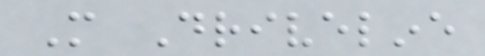More Driveline
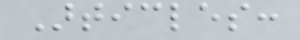Articles:
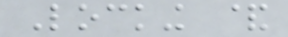Locking &
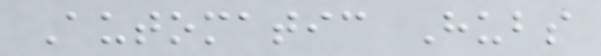Automatic Hubs
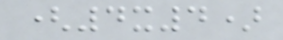(4x4)
